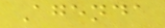Agenda
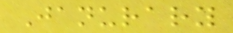Janurary
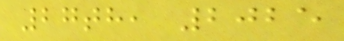27th, 2025
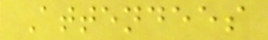Attendees
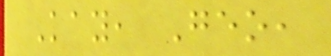Kay, Geo,
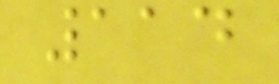114
